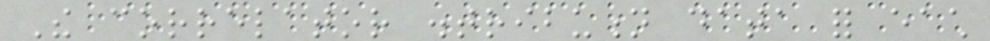The correlator distribution data for each
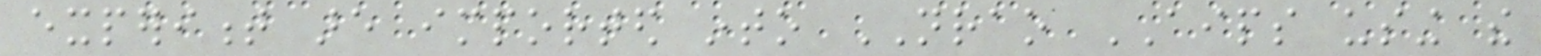experiment are imported into NRAO AIPS using the
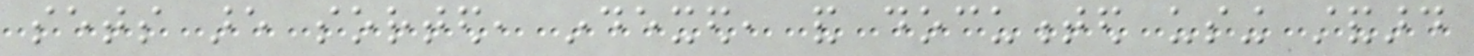sets are sorted, indexed, and documented using standard
